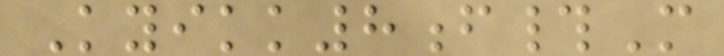Kyikk8f#M
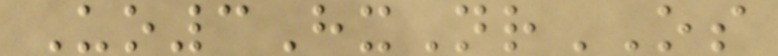Uo3HxNrOS
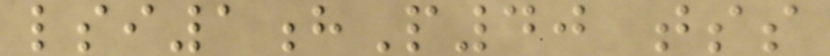lsi1hP40 tss
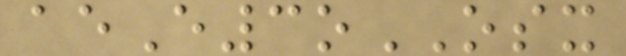aeE3oOSX
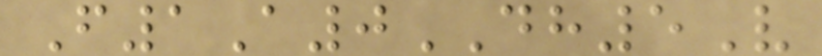F1A0DH5V
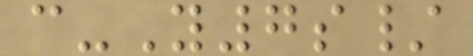c-Y7s/
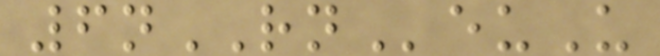6nRNeuU
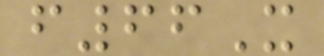f66X
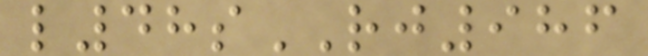l48sRJ986
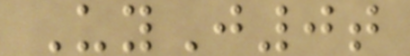UyJ0t
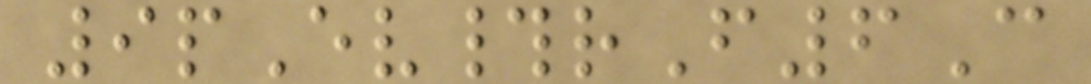9pEv#rF6C
